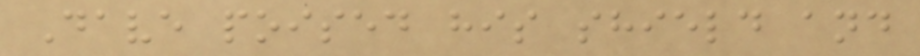Dave poised his shield and
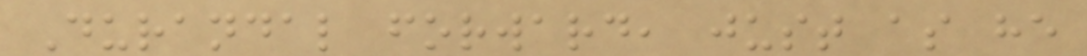Durandal forward, just as he
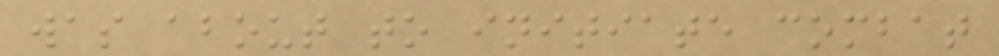was about to initiate combat
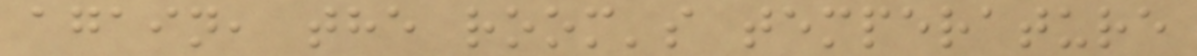again, the room's temperature
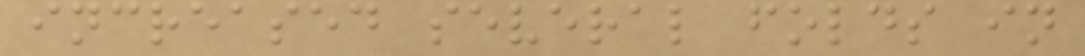increased several folds in
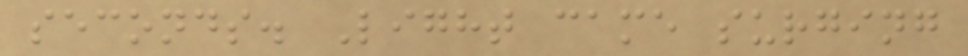seconds. Light came surging
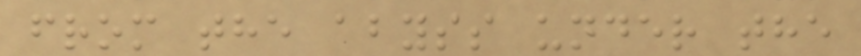from the abyss under the
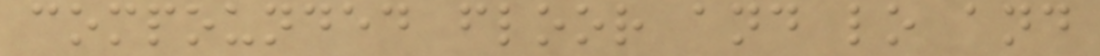compounded floor and lo and
